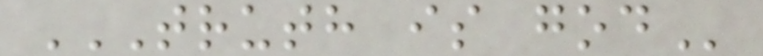TRUTH IS GOD
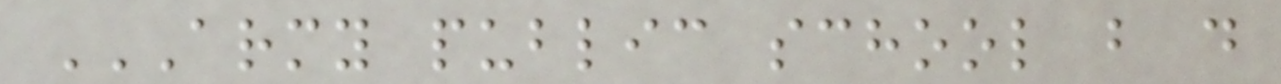ARMY PUBLIC SCHOOL B D
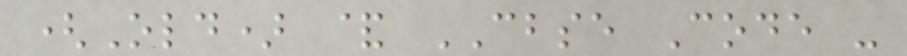(Old) & CBSE Code -
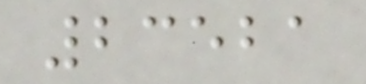23521
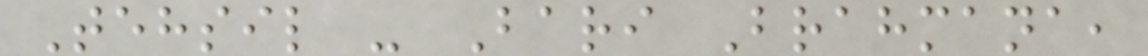Tehsil - Bari Brahmana,
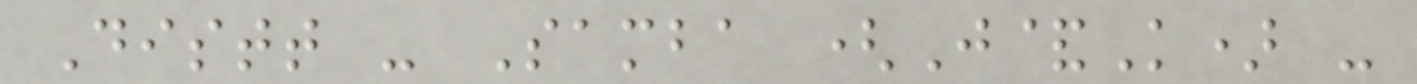Distt - Samba (J&K) -
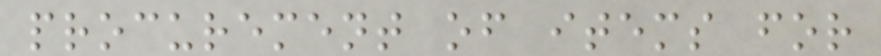procurement of items for
